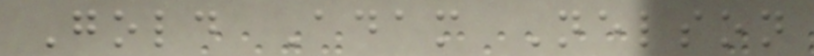Gold Adam Nelson
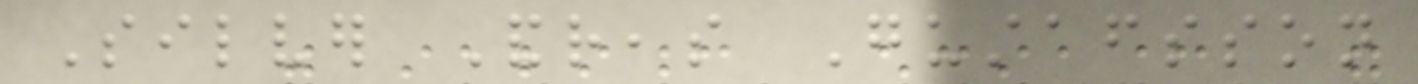Silver Andreas Gustafsson
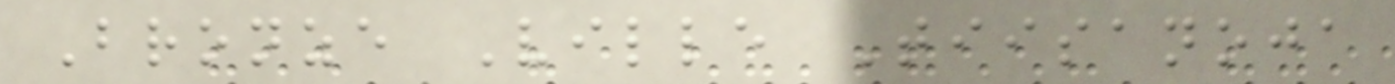Bronze Ville Tiisanoja
